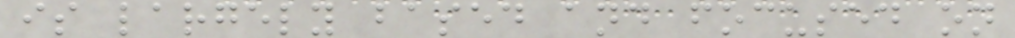is largely based and focused on
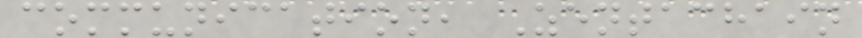communication, Zentachain
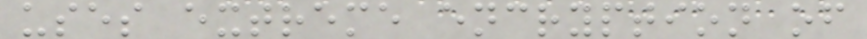uses extreme encryption of
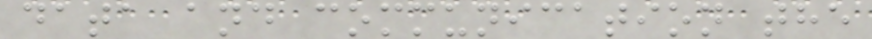data and communication the
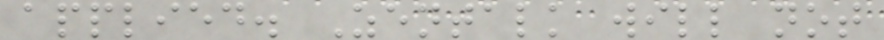applied. Zentalk will not
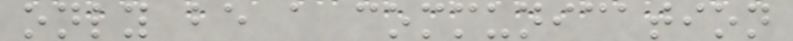only be a communication
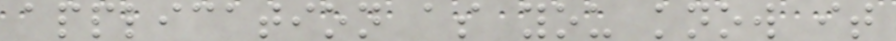application as you know it
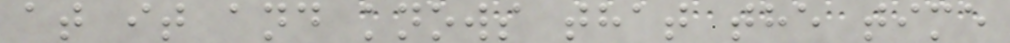at it and knows that the time
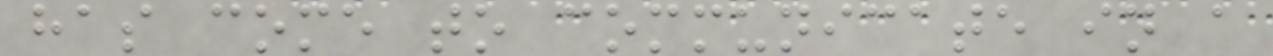has come to communicate in a
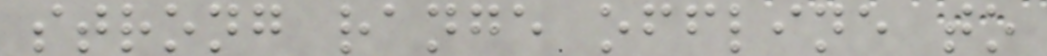strong range offline to
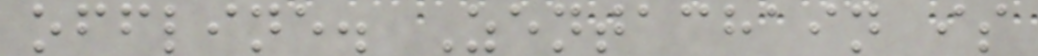offline. Zentachain is
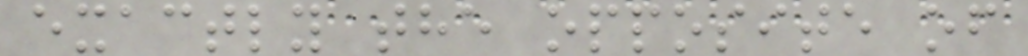exactly the opposite of
